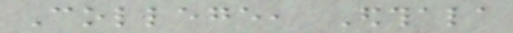College, Edthala
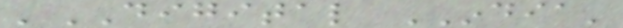'DIGITAL INDIA'
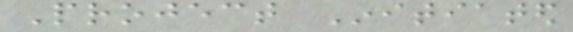Project Initiated
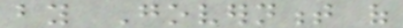by Government of
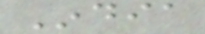India
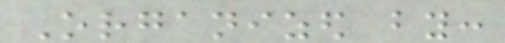Organized by:
